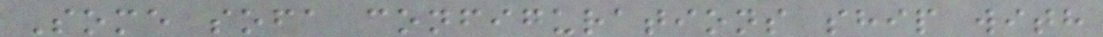Some sofa configurations ship with
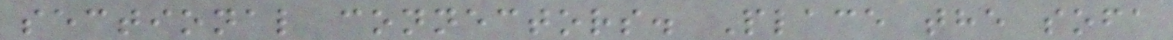sectional connectors. Place the sofa
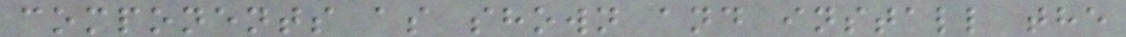components as shown and install the
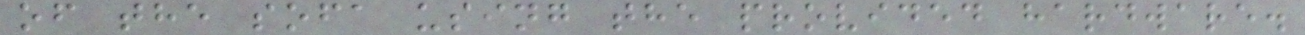of the sofa using the provided hardware.
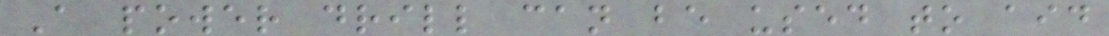A power drill can be used to aid
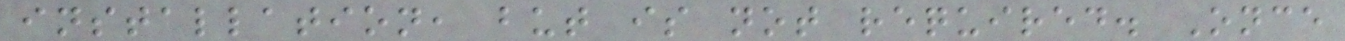installation, but is not required. Once
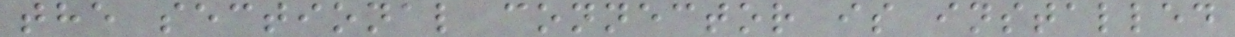the sectional connector is installed
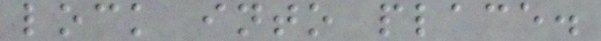lock into place.
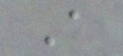A
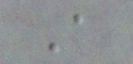A
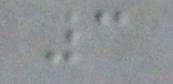3
